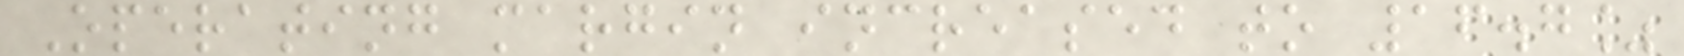Operating margin increased to 16.7%
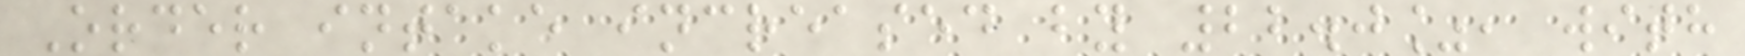Order intake increased by 22.0%, with
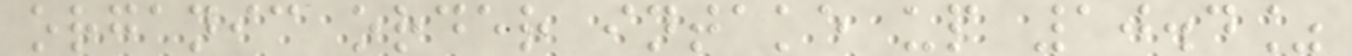organic order intake up 10.4%
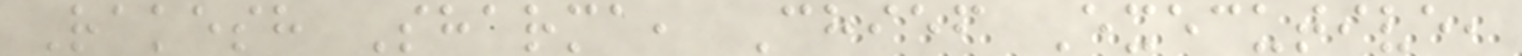Rakesh Sharma, Chief Executive,
